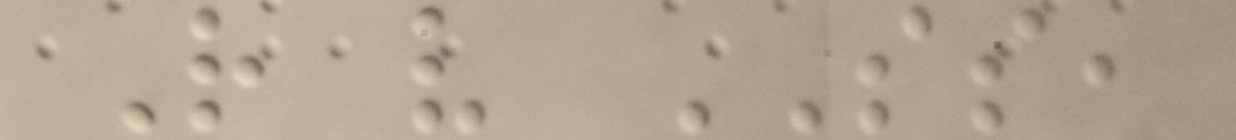R v SS,
